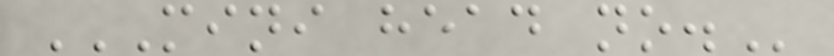MINI HEAD NO.
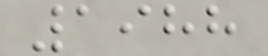1988
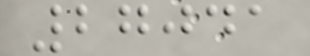27041
